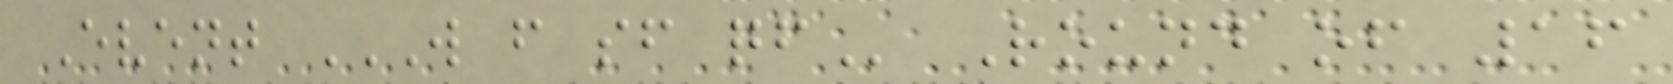Event W F SF QF Round of 16
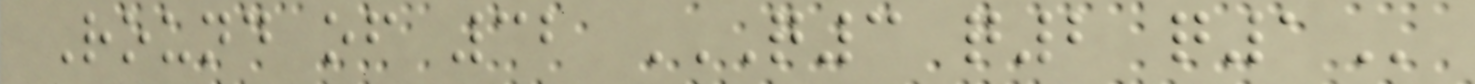Round of 32 Q3 Q2 Q1
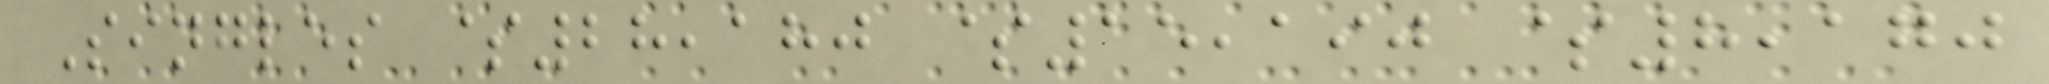Singles $28,180 $15,190 $8,170
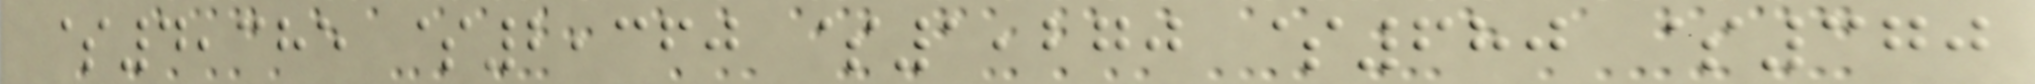$4,385 $2,360 $1,270 $680 $370
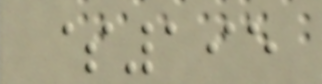$195
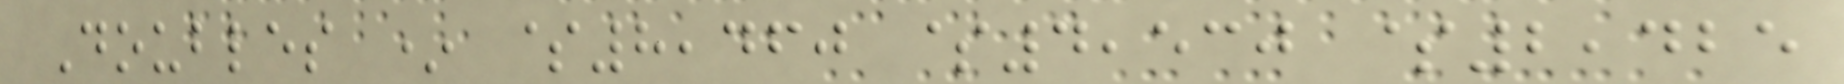Doubles * $8,460 $4,530 $2,425
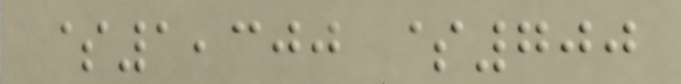$1,300 $700
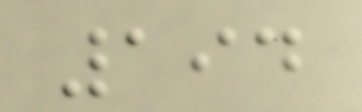194
